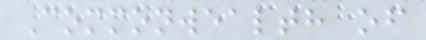Commonwealth of
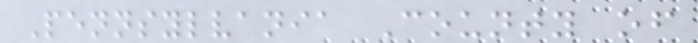Pennsylvania County of
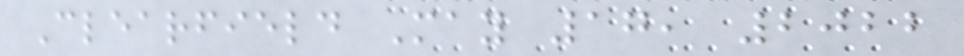Clearfield May 17, 2022
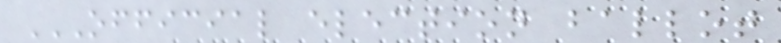OFFICIAL ELECTION BALLOT
